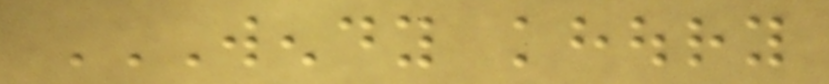WENDY KHOURY
